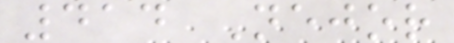414 Nejor
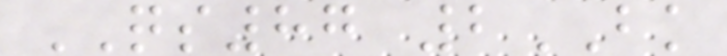QS87 2BK
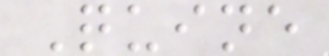Quine
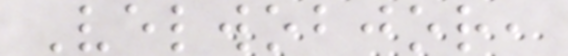Velwobjor,
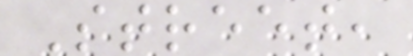Street,
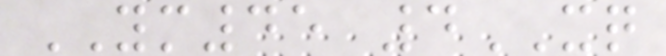YM45 4XQ
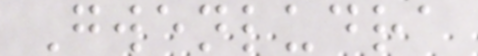Gwenludra
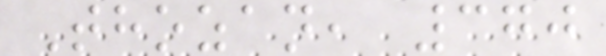Thozan, 370
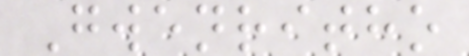Gwenritho
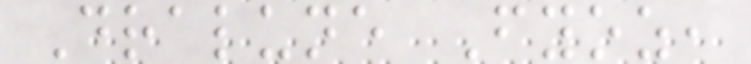Dralune Fyoz,
